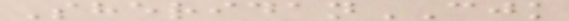SheridanCJK
